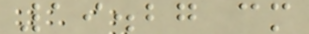19.27 cm
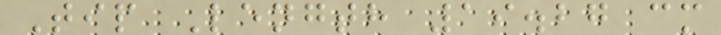Tip Length 19.27 cm
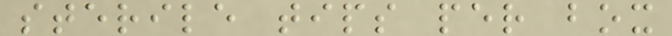sterile tips per box
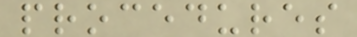procedures
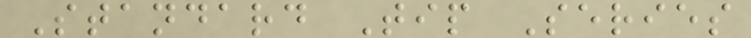Standard Tip Series
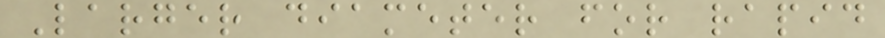Larger diameter for rapid
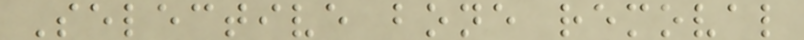Selective bone removal
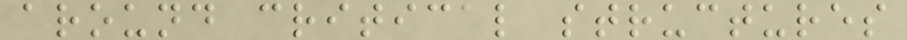around critical structures
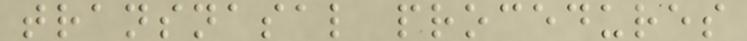transnasal procedures
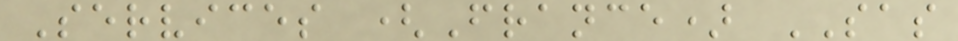Services (France) SAS
